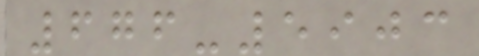676-5903
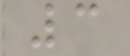3
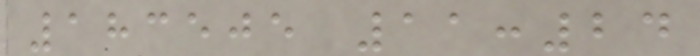183505 11:24
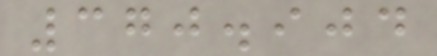370.904
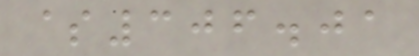$306.01
